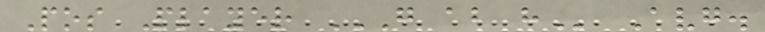Pos Player G AB H Avg.
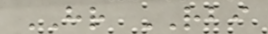HR RBI
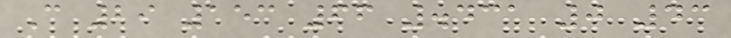C 29 153 66 .431 0 43
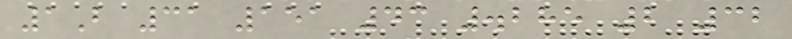1B 31 151 43 .285 2 32
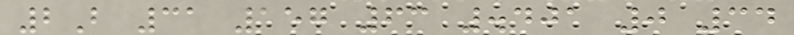2B 31 157 63 .401 0 34
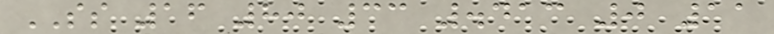SS 16 80 33 .413 0 11
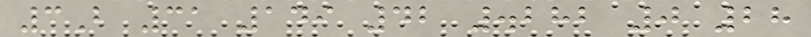3B 31 149 42 .282 0 28
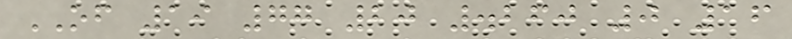OF 19 77 20 .260 0 16
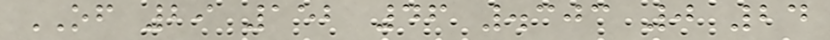OF 29 152 46 .303 0 24
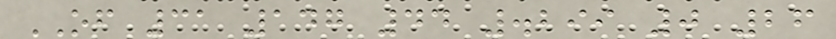OF 31 147 44 .299 0 26
